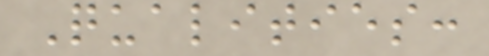Qualities:
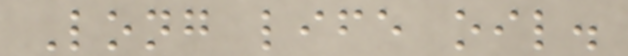Long life oil.
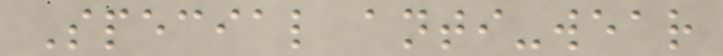Special anti-wear
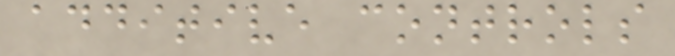additive controls
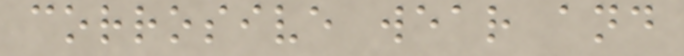corrosive wear and
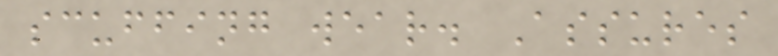scuffing wear. Assures
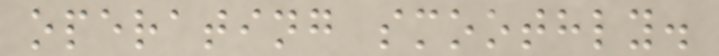operating smoothly.
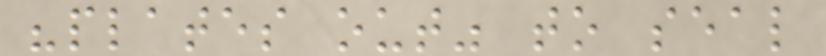"plates out" to seal
